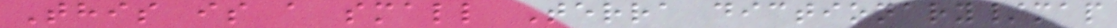This is a small Terra dictionary/map
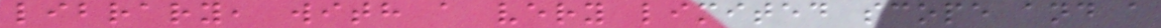library, with a very limited scope and a
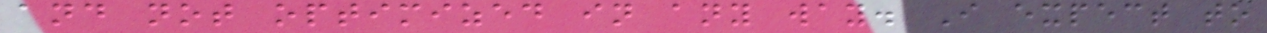and not optimized in any way. I expect to
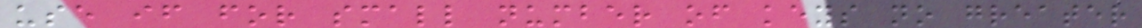use if for small number of keys no greater
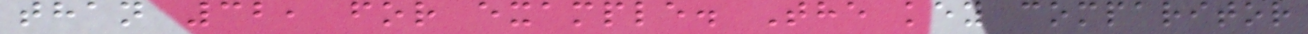than 32, for example. The key comparitor
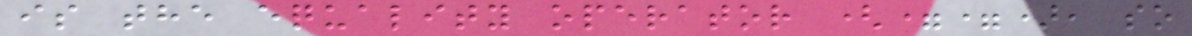is the equality operator (==), so
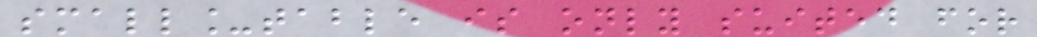small_table is only suited for
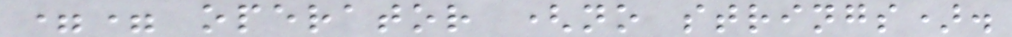== operator (no strings).
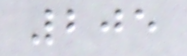205
